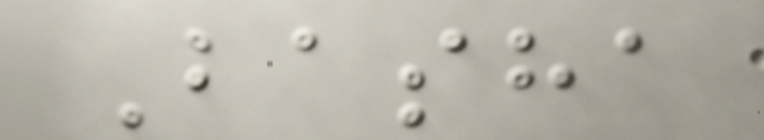Basha
